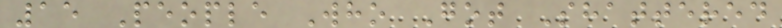15 People Who Got Shattered
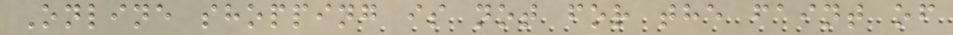Online shopping is not for the faint of
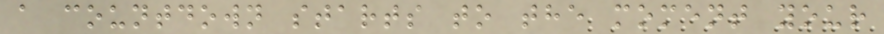a countdown starts to the moment your
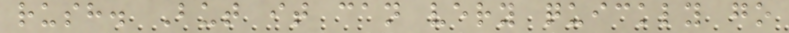rush. But it can very quickly go
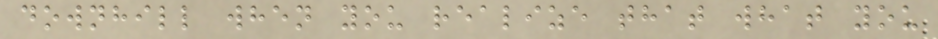downhill when you realize that what you
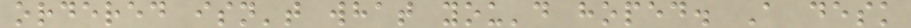ordered isn't what you'd hoped. A desk
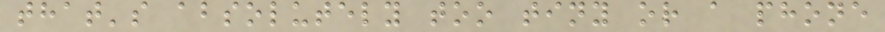that's absolutely too tiny or a phone
